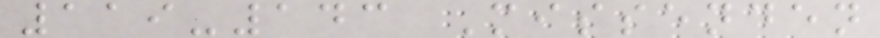119-143 Missenden
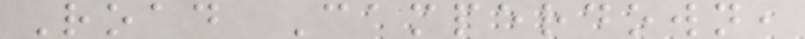Road Camperdown,
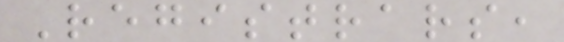Registrars,
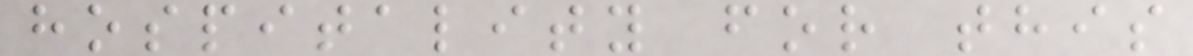hospitality for this
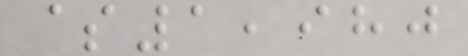$1,980
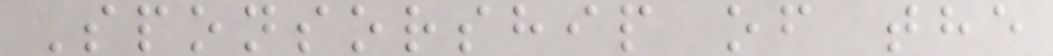Sponsorship of the
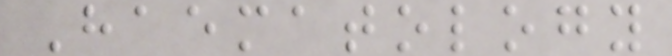Haematology
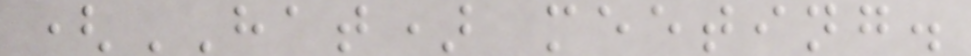(HAT) meeting.
